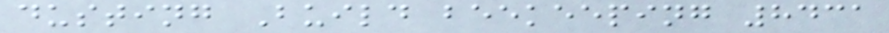dusting Build beekeeping 8431
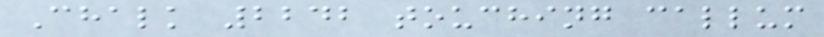Chalk 2242 touching callum
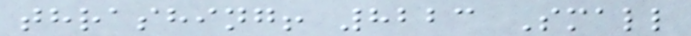thrashing! 8223 Small
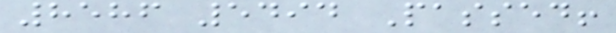8586 5494 Passed!
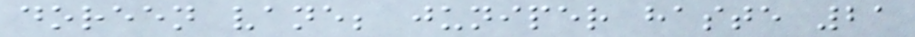doreen vane; juniper haste 21
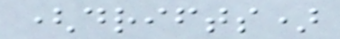(drifts)
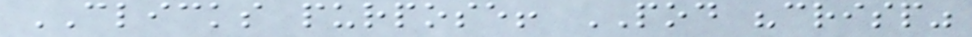CLICKS purpose! POD "crisp"
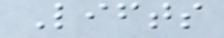Lifts
